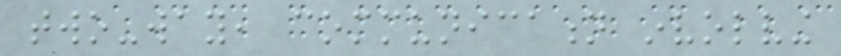two-way, communication involving
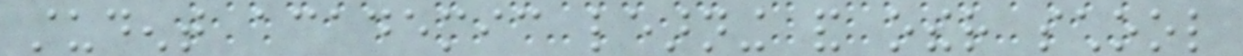student academic learning and other school
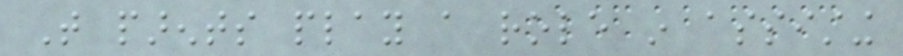That parents play a role in assisting
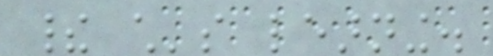their child's learning.
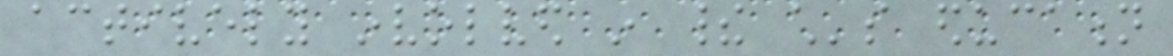actively involved in their child's education
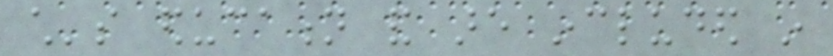child's education and are included in
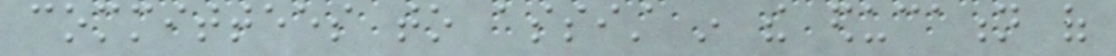committees to assist in the education of
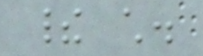their child.
